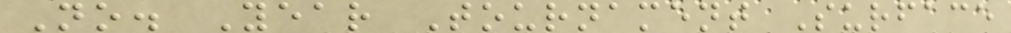No. Year Tournament Surface
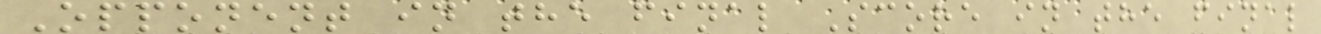Opponent in the final Score in the final
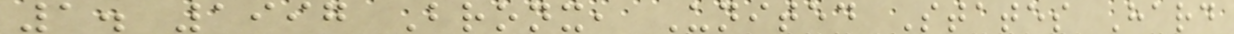1. 1997 Bronx, United States Hard
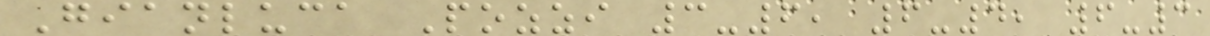Gianluca Pozzi 3-6, 6-4, 6-3
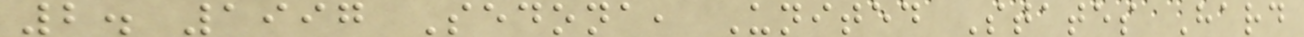2. 1997 Sedona, United States Hard
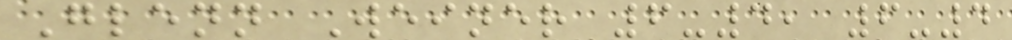Glenn Weiner 6-4, 6-4
